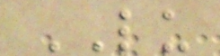LU
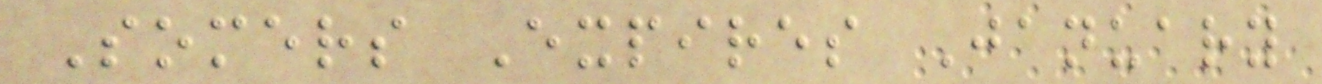Somers Expires January
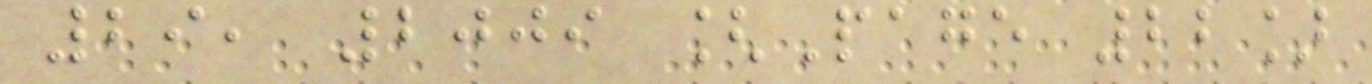29, 2009 [Page 22]
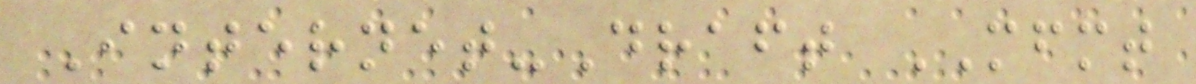Internet-Draft MFMT
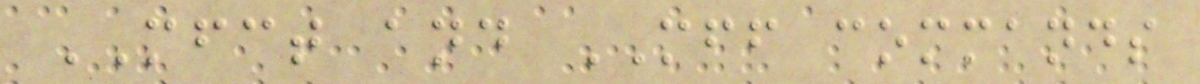MFCT and MFF commands
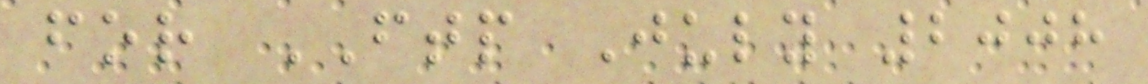for FTP July 2008
